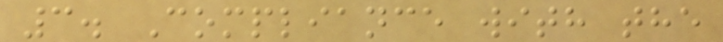3. Compliance with the
